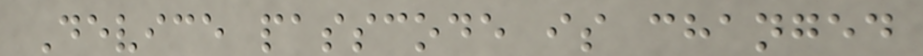Device passcode is changed
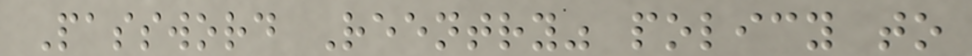Password Reentry" policy to
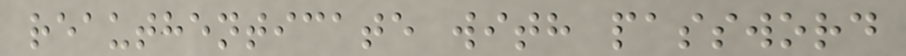reauthenticate with password
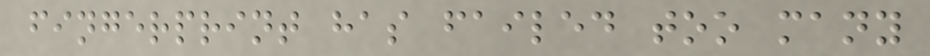fingerprint has failed too many
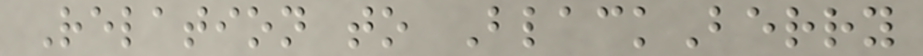Relation to BlackBerry
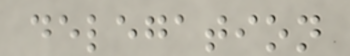delegation
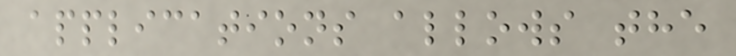applications allows the
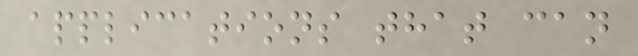applications that can
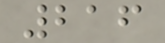216
